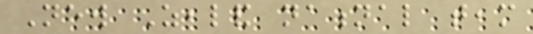New Zealand national team
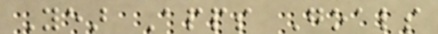Year Apps Goals
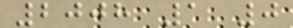2008 1 0
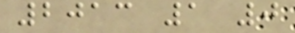2013 1 0
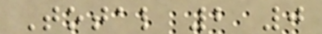Total 2 0
